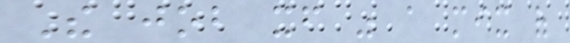The job itself was a mix of
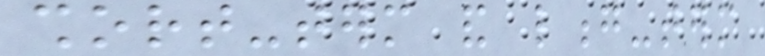short-term and long-term
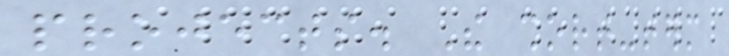projects. The short-term
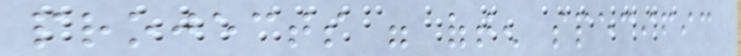projects were often specific
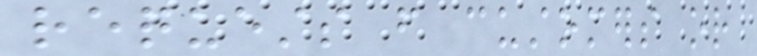requests from customers or
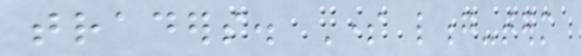traders. Some long-term
